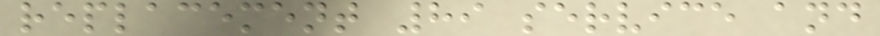replacement 89 service and
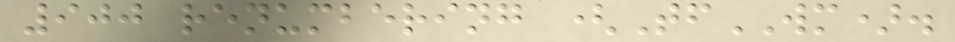900 renumbering (TfWM).
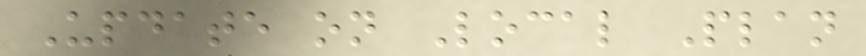Update on Local Plan
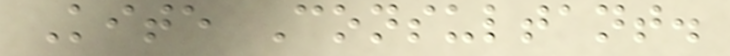Kite Consultant.
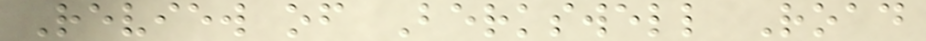Review of Berkswell Road
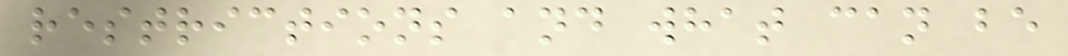restrictions and what can be
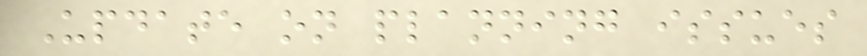Update on planning issues
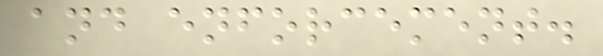and enforcement.
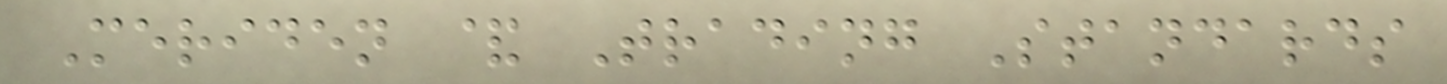Meriden & Trading Standards
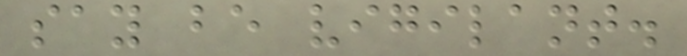say be vigilant.
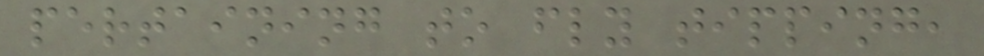pertaining to fly tipping,
